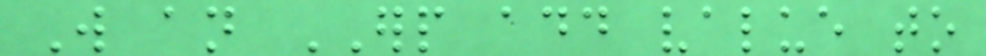Will an ERP add value to
